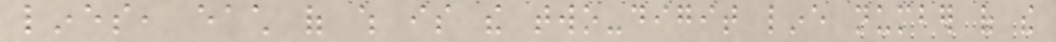lines, each of which is the two-digit line number of the
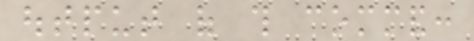output of this command:
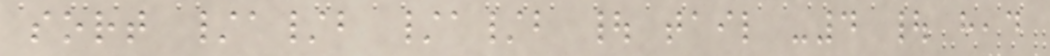sort /a/b /a/b | tail -4 | head
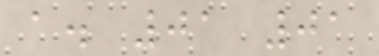a. 01 01
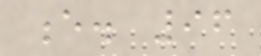e. 96
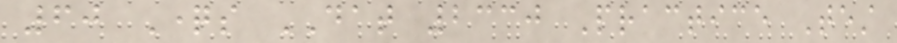60 Questions DAT 2330 Practice Test
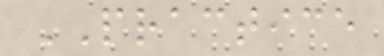PRACTICE
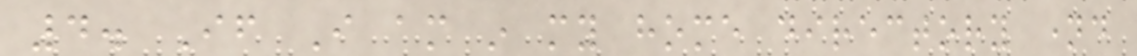4. If I am in my home directory named
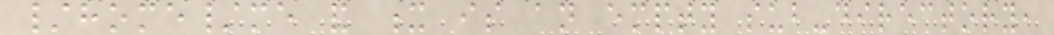/home/me and x is an empty sub-directory,
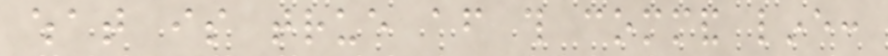what is true after this command line:
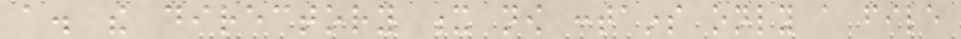a. the directory x now contains only a file
